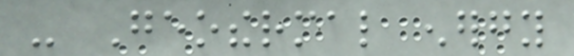- Geothermal energy
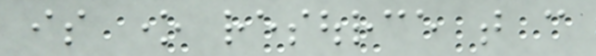is one resource that can
